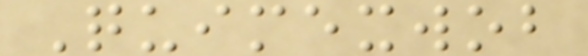Quimexwob
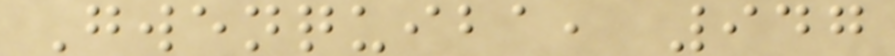Gwenquiba, 947
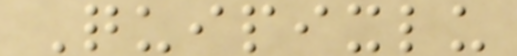Quipixlu
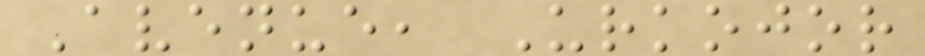Avenue, Urkojor
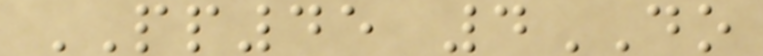PP45 4DO
